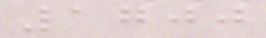1700
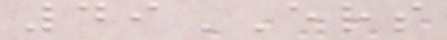49ERS
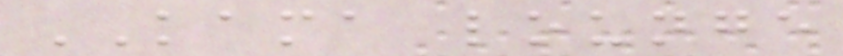KAMA lounge
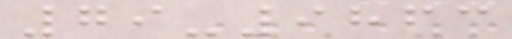79-9863
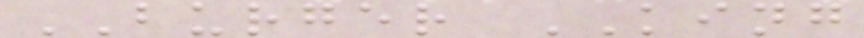BURGER KING
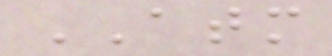ATM
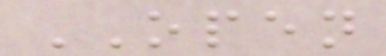OPEN
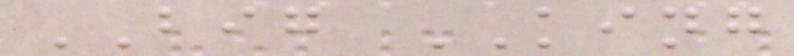BIG KING
